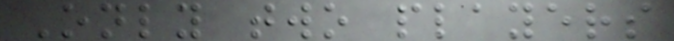Only two players
